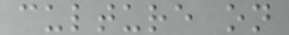culture on
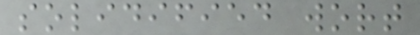solidified wort
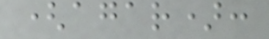(agar):
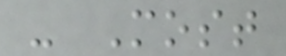- Most
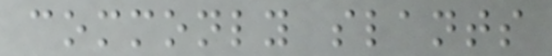commonly slants
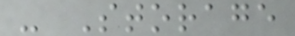- Storage
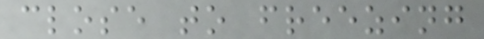close to freezing
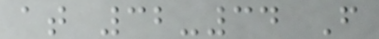at 32-34 F
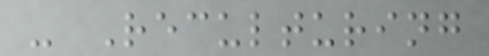- Reculturing
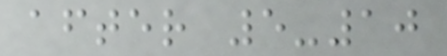after 5-10
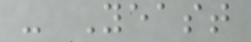- Yeast
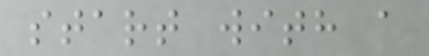start with a
